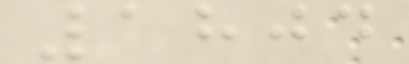1804
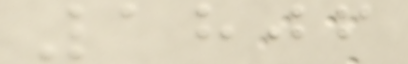1806
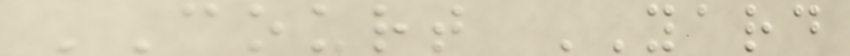COURT YARD
